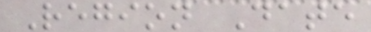Region Date
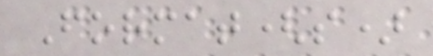Format(s)
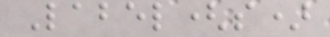Label(s)
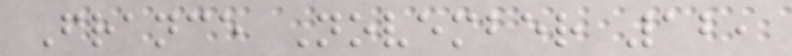France November 12,
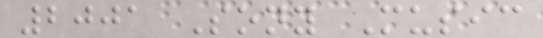2001 Sony Music
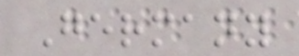Germany
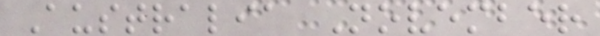Australia November
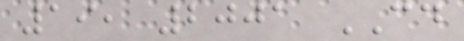19, 2001 CD
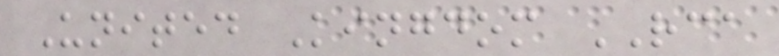United Kingdom RCA
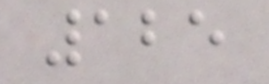125
